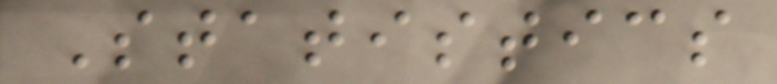Statistics
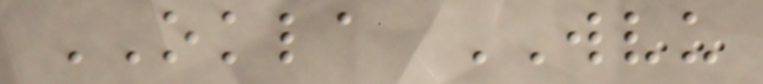OKLA WVU
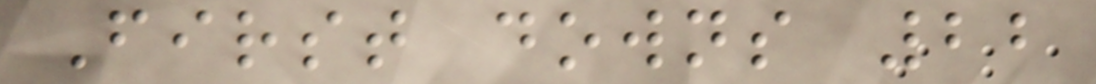First downs 22
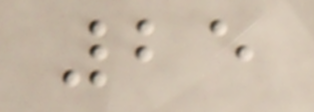25
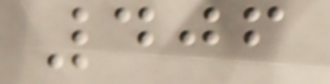406
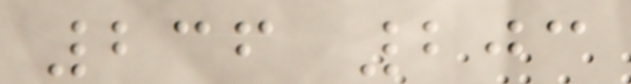236 203
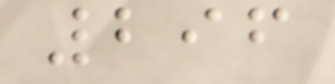296
